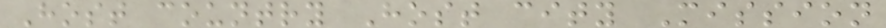Host country Host city Mission
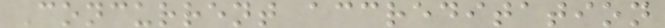Concurrent accreditation
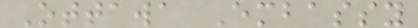Ottawa Embassy
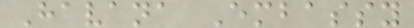Havana Embassy
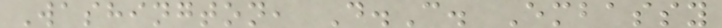Washington, D.C. Embassy
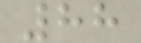88
